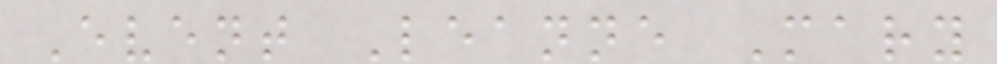Event Leanne Mary
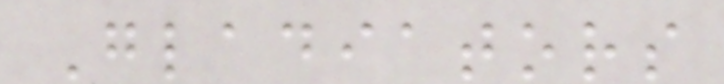Gladiators
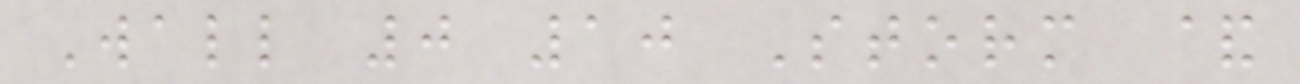Wall 0 10 Storm &
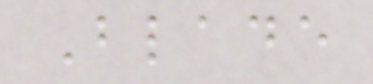Blade
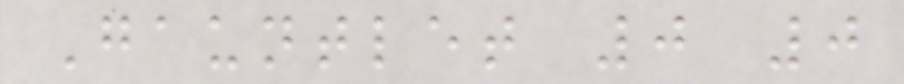Gauntlet 0 0
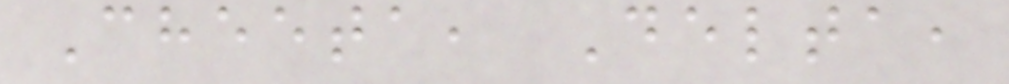Cheeta, Delta,
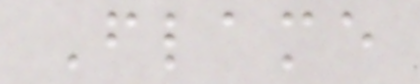Flame
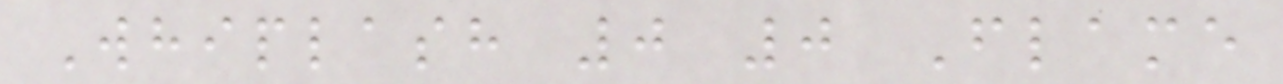Whiplash 0 0 Flame
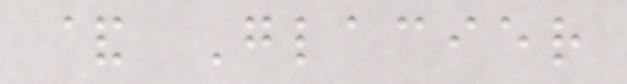& Glacier
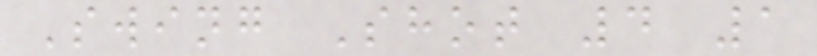Swing Shot 4 1
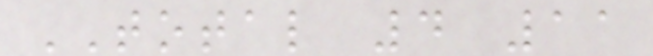TOTAL 4 11
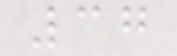37
